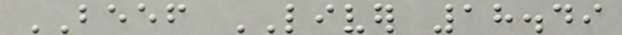BEEF LIVER 18.49
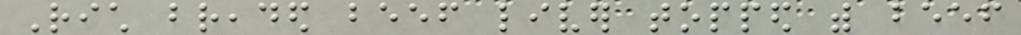Rich breaded beef liver topped with beef
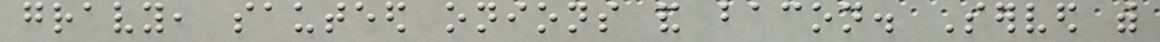gravy, sauteed onions and bacon. Served with
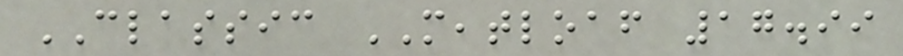CLASSIC MEATLOAF 17.99
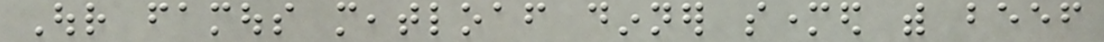Our famous meatloaf dinner smothered with beef
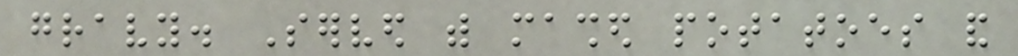gravy. Served with mashed potatoes and
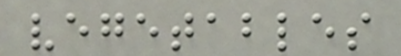vegetables
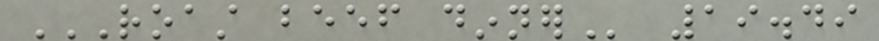ROAST BEEF DINNER 19.49
